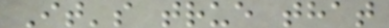It's true that
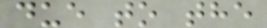due to the
